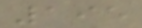195
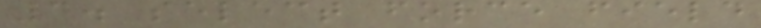4. select force field
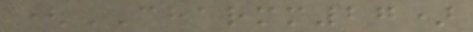(CHARMM27)
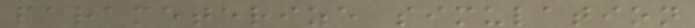parameterize simulation
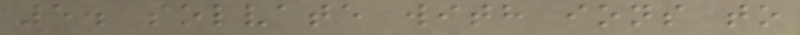5. solvate with ions to
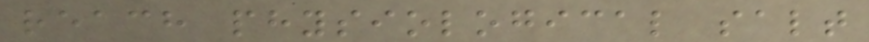reach physiological salt
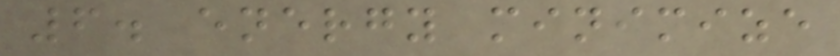6. energy minimize
